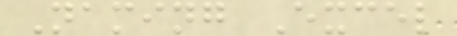Naming Excel
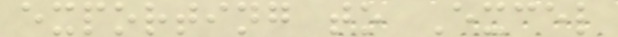exporting to Excel
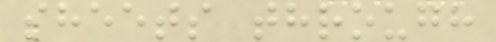sheets through
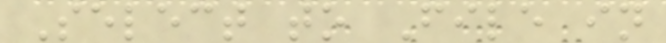Select to File in
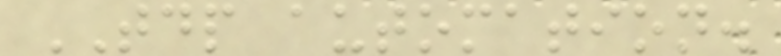TDP automation.
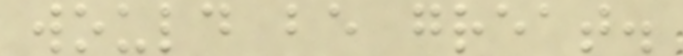would be great.
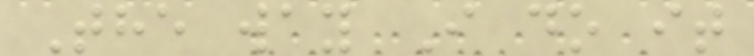The way I do it
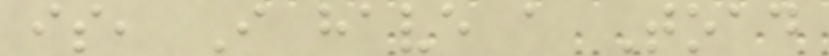is, I have a Toad
